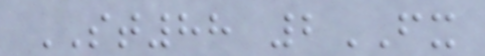ST88 2FX
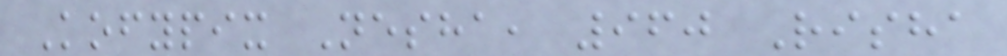Kofypix Nesha, 960 Risha
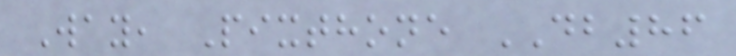Way, Pixthone DB86
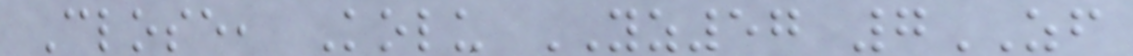Close, Kolu YZ57 7ZF
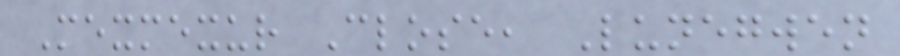Mexmexur Close, Lunegwen
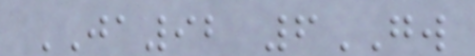JA92 6GW
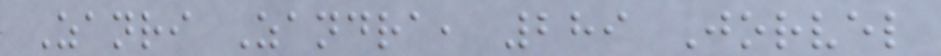Zanri Zandra, 289 Jorvel
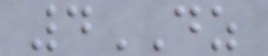4DZ
